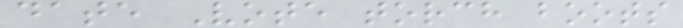date Vote torch boots
